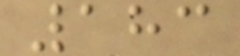183
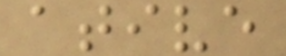ative
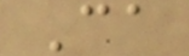Ca
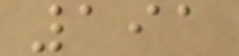191
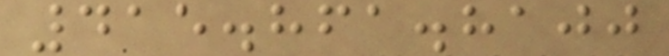415.861.8100
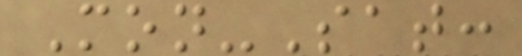Mon-Sat:
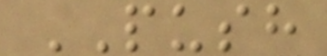PUSH
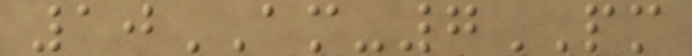10AM-7PM
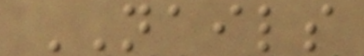NAILS
